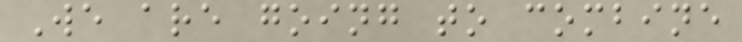We are going to combine
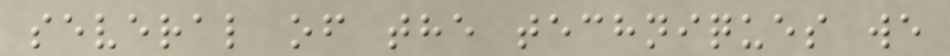several of the techniques we
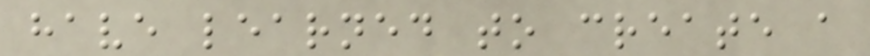have learned to create a
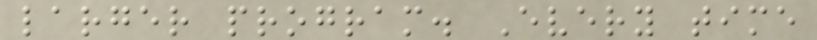larger program. Every time
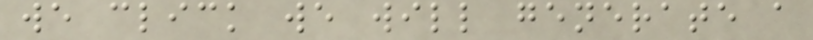we click we will generate a
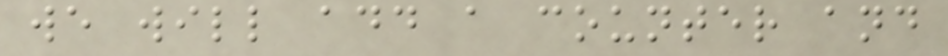we will add a counter and
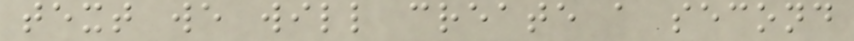text we will create a second
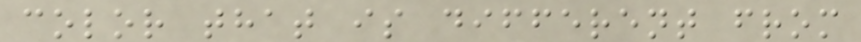color that is different from
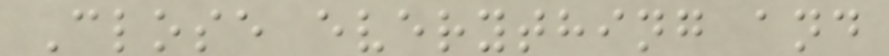Close everything and
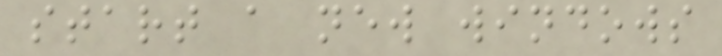start a new windows
